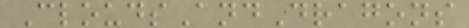CloudsAndDragons
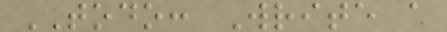TODO: Write a
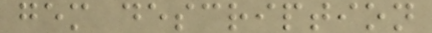gem description
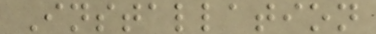Installation
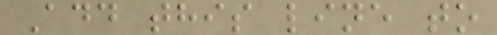Add this line to
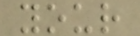your
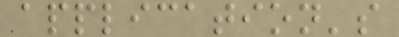application's
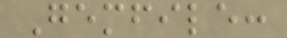Gemfile:
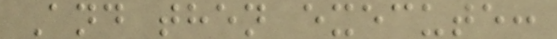And then execute:
